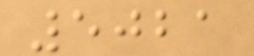5021
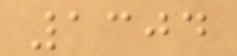1304
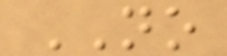NO
